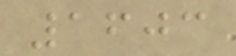1603
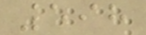598
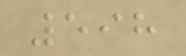598
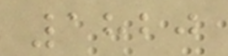1820
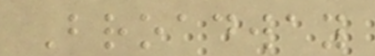Broadway
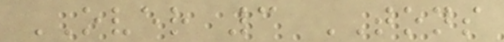OVER 3 TONS
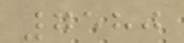7580
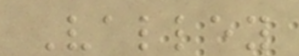Valley
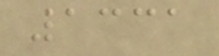1331
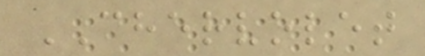CHERVOLET
